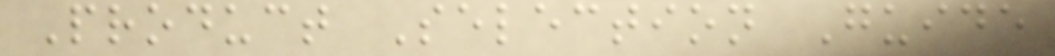Product Selection Guide
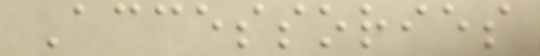Accessories
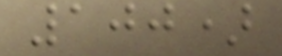100)
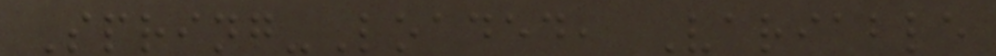Spring-Loaded, Variable
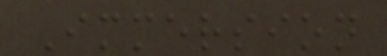Immersion
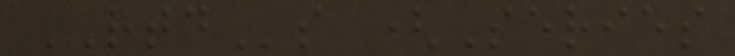RTDs (Series
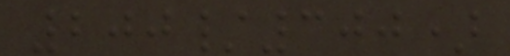200/300)
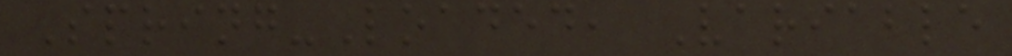Spring-Loaded, Variable
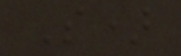S)
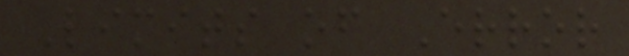Limits of Error
